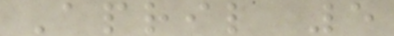April 5
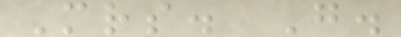Mrs. G.
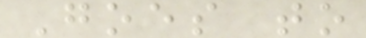Goes to
